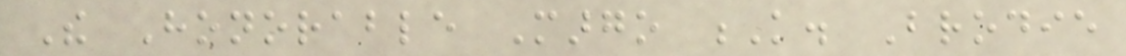The Honorable Margo K. Brodie
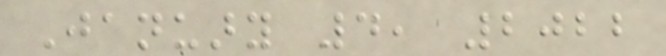January 4, 2022
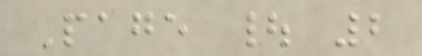Page | 2
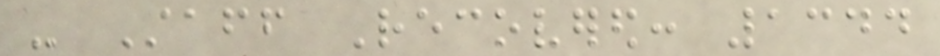- Staff Recovered: 1344
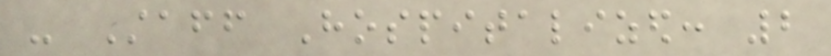- Staff Hospitalized: 2
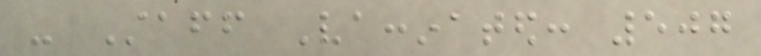- Staff Vaccinated: 507
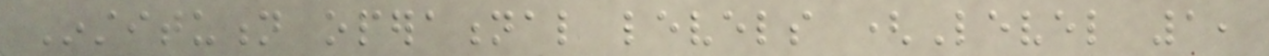Institution operational levels (Level 1,
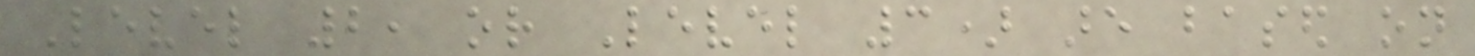Level 2, or Level 3) are based on
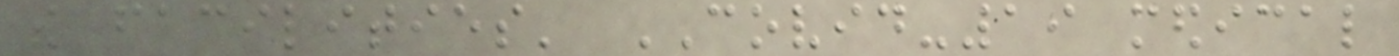the facilities' COVID-19 medical
